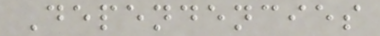Dependencies
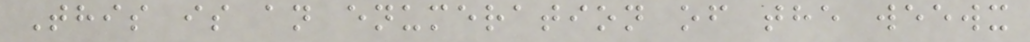This is an enumeration of the weewx
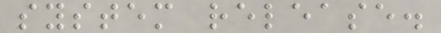system release.
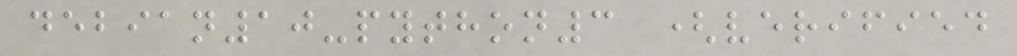debian10-python3 (verified
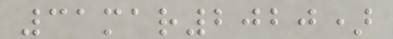31mar2020)
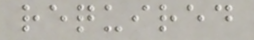required
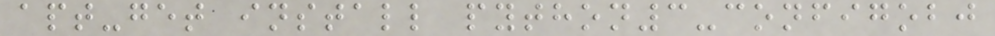apt-get install python3-configobj
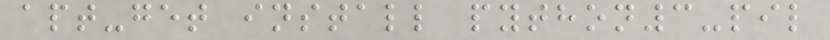apt-get install python3-pil
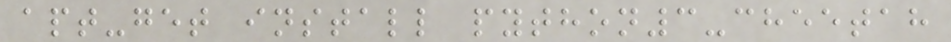apt-get install python3-cheetah
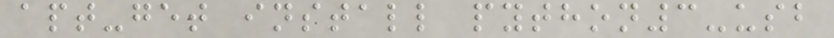apt-get install python3-usb
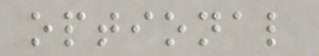optional
